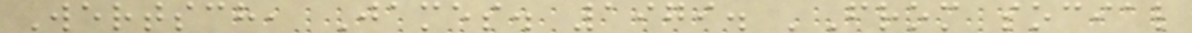Wertsch, James. 1979. 'From social
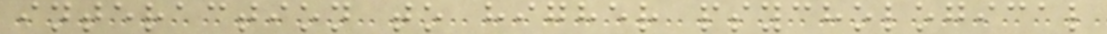interaction to higher psychological
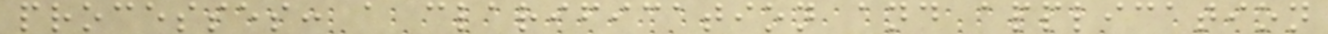processes: a clarification and application
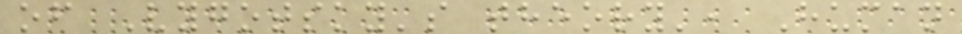of Vygotsky's theory', Human
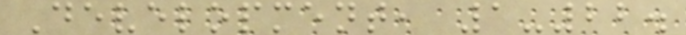Development, 1-22.
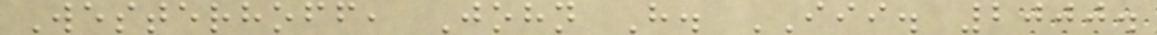Westerhoff, John H. III. 2000.
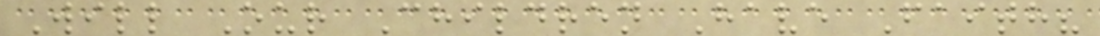Will Our Children Have Faith?
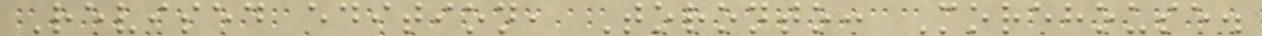Revised edition, Toronto: Morehouse.
